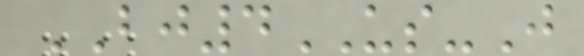BJ4US-J
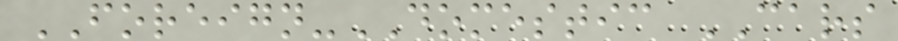FOREIGN-DOMESTIC CARS
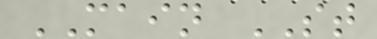MAIN ST
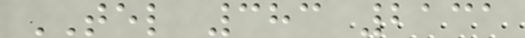TEL 383 2131
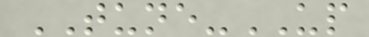TUNE-UP
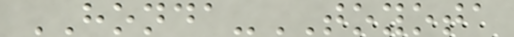HONDA-TOYOTA
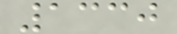1330
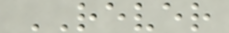REVER
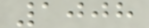1008
